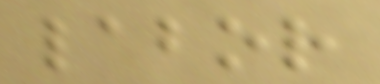labor
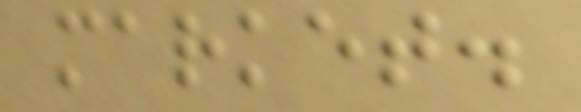market.
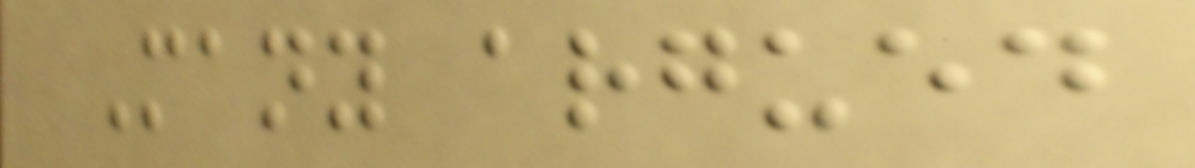Many argued
